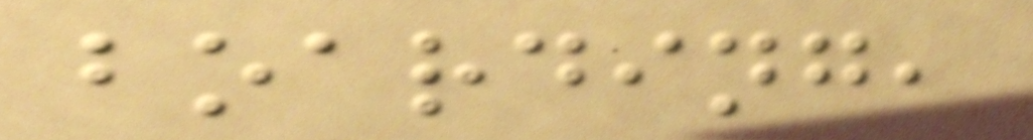boarding,
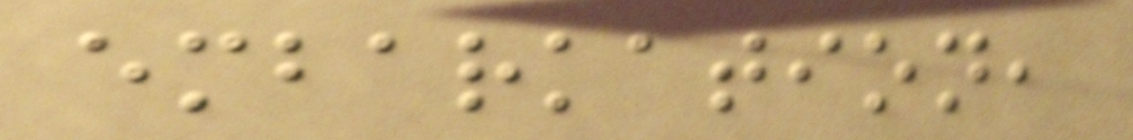embarkation,
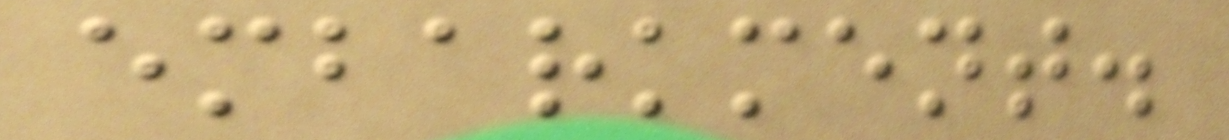embarkment.
